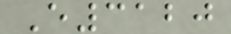E3120
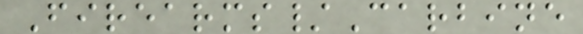Firearms/Carbine
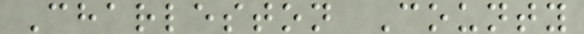Charleston County
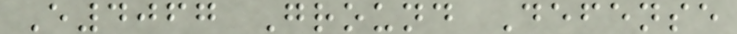E4067 Ground Defense
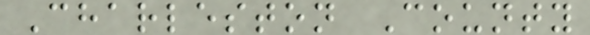Charleston County
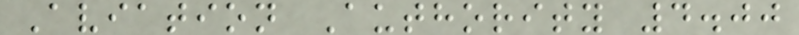Aviation Authority 4.00
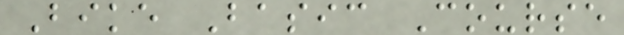Bike Basic Course
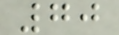70
